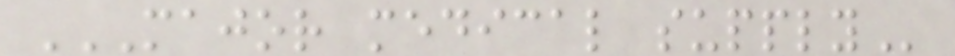MAJOR MEDICAL SUPPLY
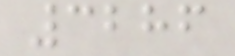3286
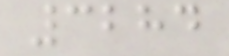3284
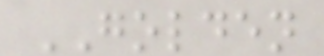GOLDEN
